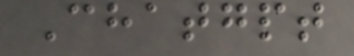Chatgpt
